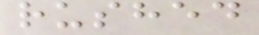rushed
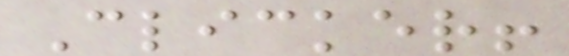Clicker!
